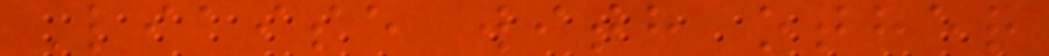Liaise with other
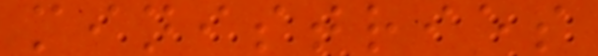ministries
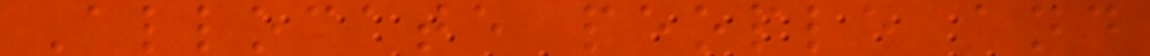Allocate people and
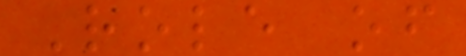Role of
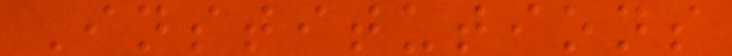Institutions
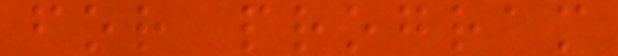for program
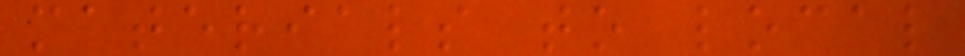materials to local
